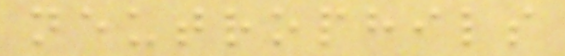neutrophils
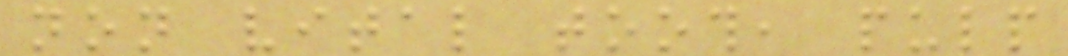non vital tooth, pulp
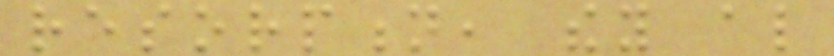resorption, they also
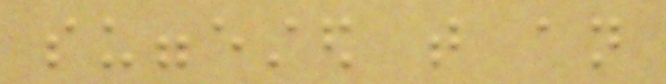suggested that an
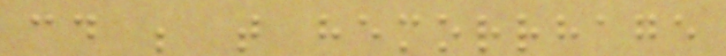could be that hemorrhage
